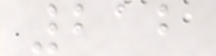212
